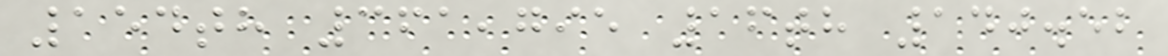154th 361,795 16th 140.52
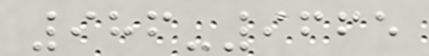986-9665
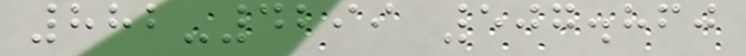882-4299 507.860
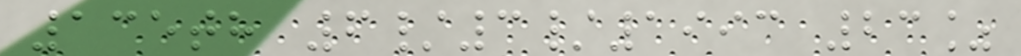135th 6/3/1993 23%
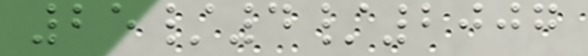25/4/2007
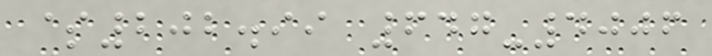$202.99 647-4006
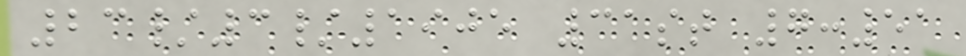23/3/1905 31st 7:51
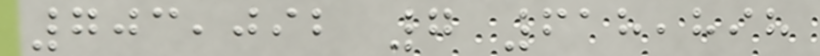703,092 7 618,898
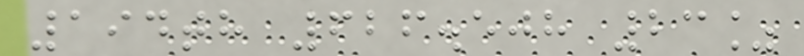194th 626.508 23%
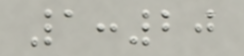1:20
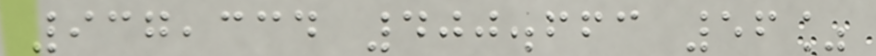937,334 400.663 56%
